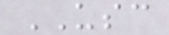USC
